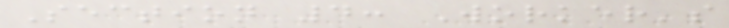Section 4: Worker's
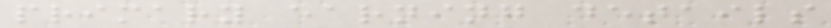primary earning details
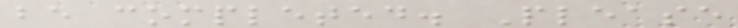be completed. Please
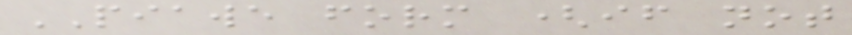PIAWE form (if not
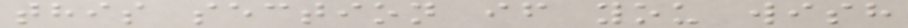this section if you wish
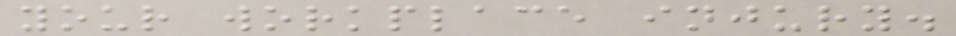your workplace injury.
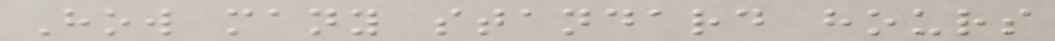How many standard hours
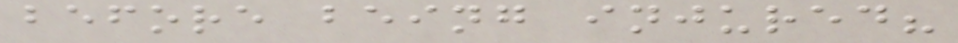before being injured?
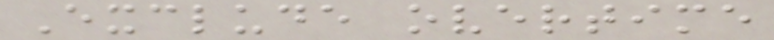Exclude overtime
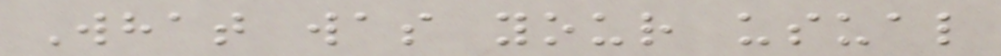What was your usual
